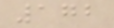172
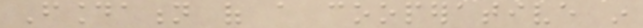Foundation of a cooperative in
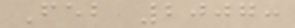Feb 2007:
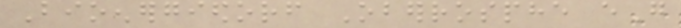Bioenergiedorf Oberrosphe eG
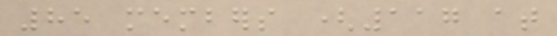85 members (117 at
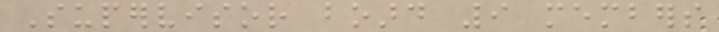Supervisor board 9 members
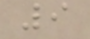9
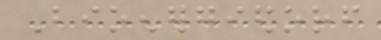Bioenergiedorf
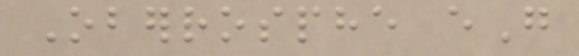Oberrosphe eG
